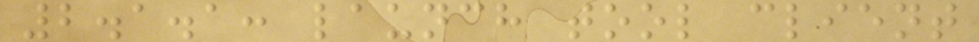2.1.1: launch tool client
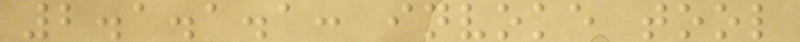2.1.1.1: invoke tool
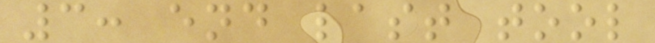3: end last tool
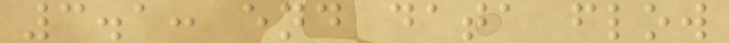3.1: end data flow
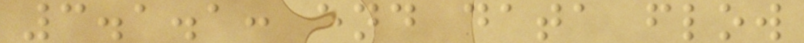3.1.1: end data flow
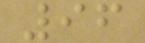96
